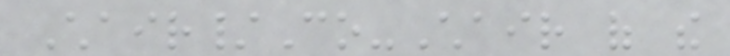Chair/Co-Chair of the
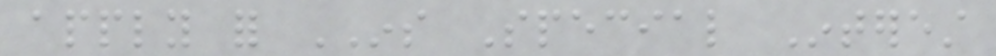apply for INS Special Interest
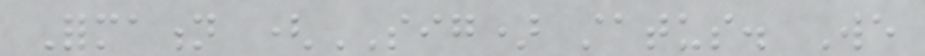Formation (SIG) status. We
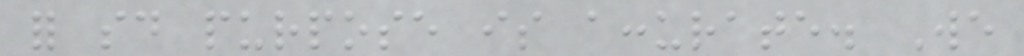for said purpose is accurate. We
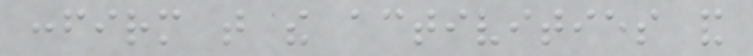confirm that the activities and
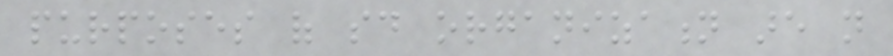purposes of said organization are not
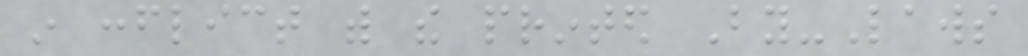in conflict with the printed By-Laws
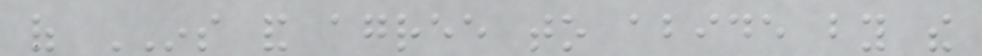of INS and agree to abide by the
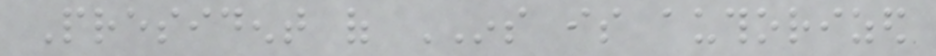President of INS is authorized
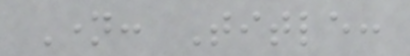Name: Title:
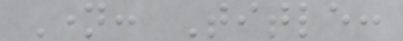Name: Title:
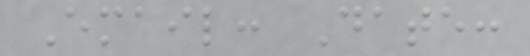Email: Date:
